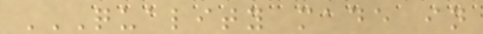QUALITY MADE IN
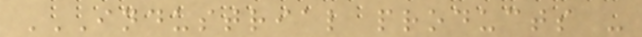INDUSTRIAL PRODUCTS -
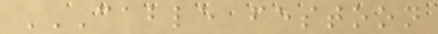CABLE FESTOON
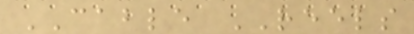CABLE REELS
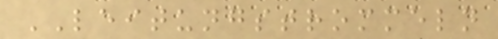LEITUNGSTROMMELN
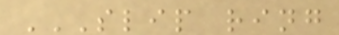SLIP RING
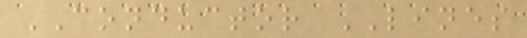CONDUCTOR LINES
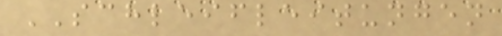SCHLEIFLEITUNGEN
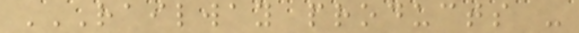RAILWAY PRODUCTS -
